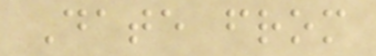Date from
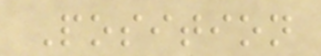Position
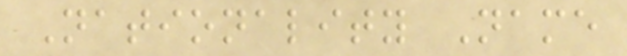Nationality Name
